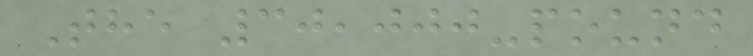The 30,000-pound
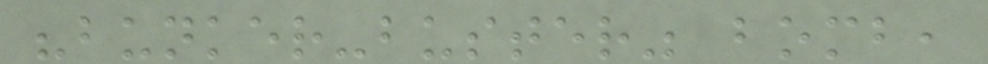"bunker-buster" bomb,
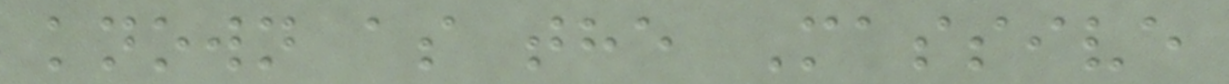known as the Massive
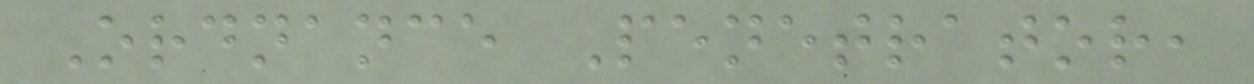Ordnance Penetrator,
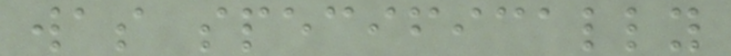was specifically
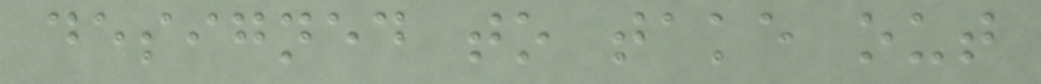designed to take out
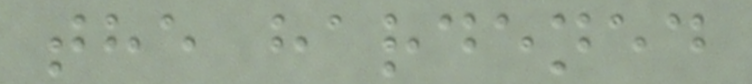the hardened
